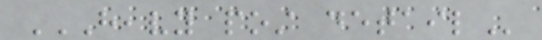HEAVY POST DETAIL
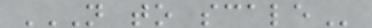NOT TO SCALE
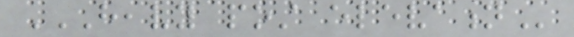HEAVY POST ELEVATION
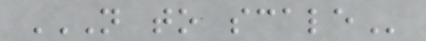NOT TO SCALE
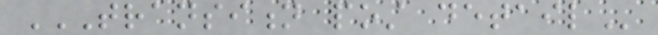TRANSITION POST DETAIL
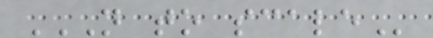NOT TO SCALE
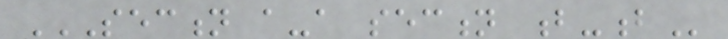SECTION A-A SECTION B-B
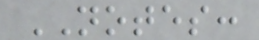NOTES:
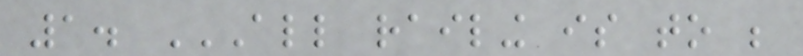1. ALL RAILING IS TO BE
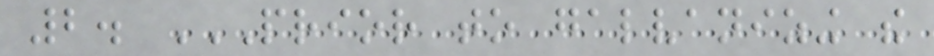2. PRIOR TO GALVANIZING THE
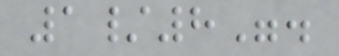1/8".
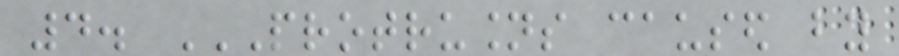4. PROTRUSIONS CAUSED BY
